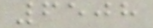6508
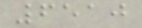6510
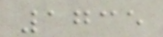1735
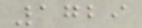1729
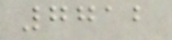7712
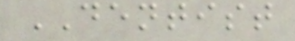DENTIST
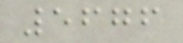5676
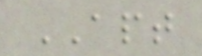APT
